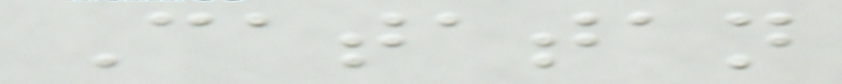Catatan
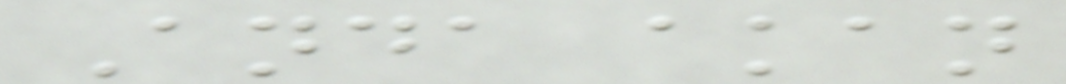Anda akan
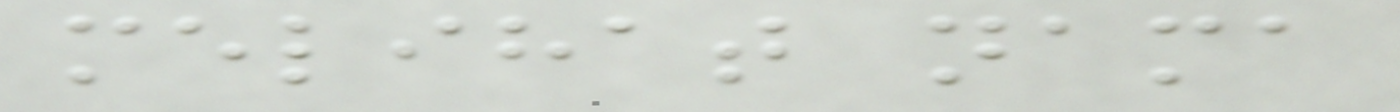melihat nama
